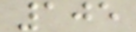105
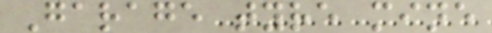Garage tyre mine
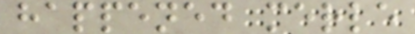happened merle
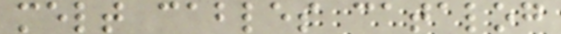melt cables catalog
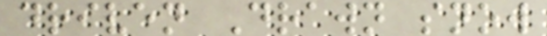driven Drawn snow
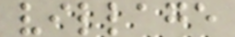village
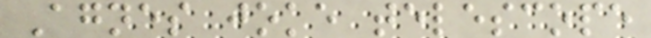Agnes joke telescope
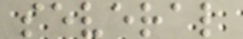several
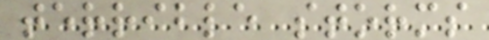terrible storms
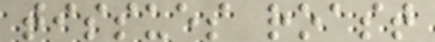tissues roast
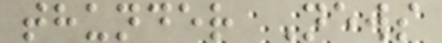thunder News
